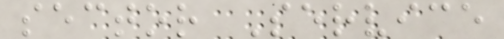sector Service
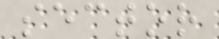sector
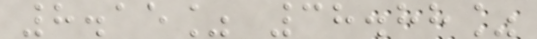8.15% 38.88%
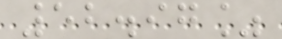52.97%
